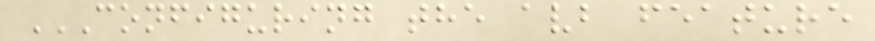CONFIGURING THE AVB FEATURE
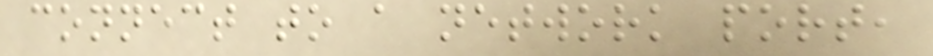connect to a network port,
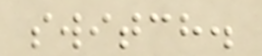switch.
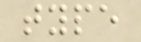type
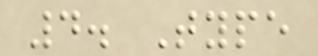4. Type
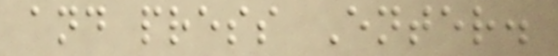and press Enter.
